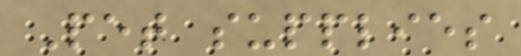Pet supplies
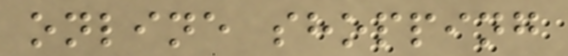online shopping
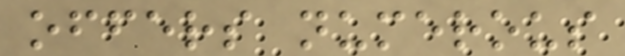offers numerous
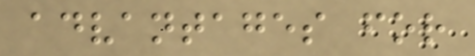advantages for
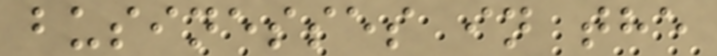businesses in the
